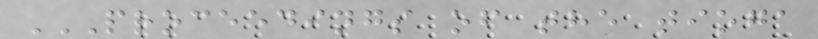PROCEEDINGS OF THE TIOGA
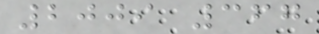2009 367
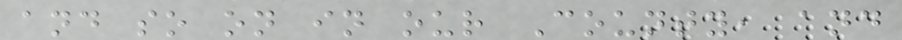and so on in our County, and
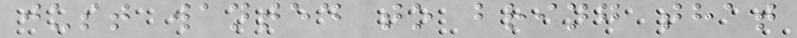just wanted to bring that
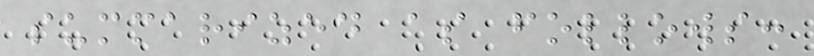summarized as follows:
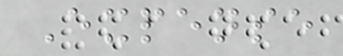Expense
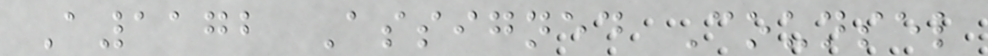A1172 Assigned Counsel
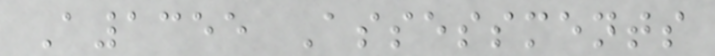A1355 Assessments
